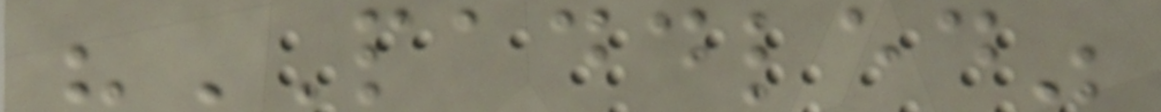"PADDLED"
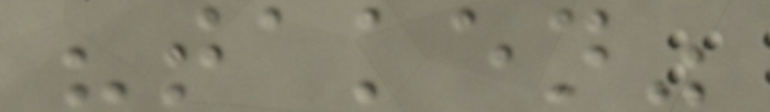"taken"
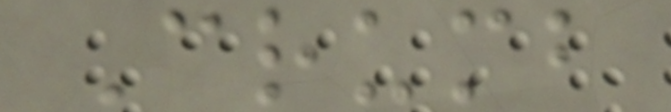Crumb
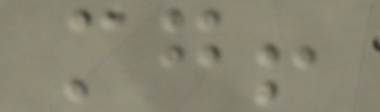mg!
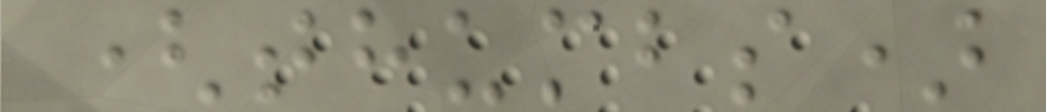(thumbs)
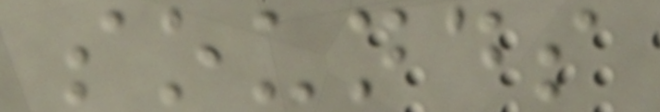sounds
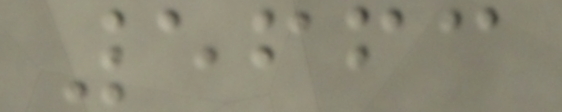5663
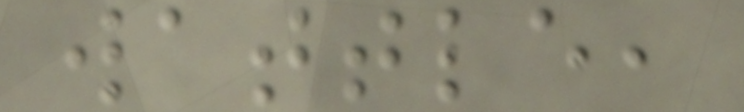wattle,
